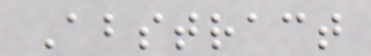Abstract
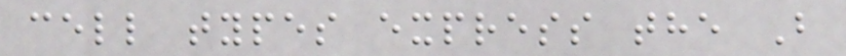cell types express the B
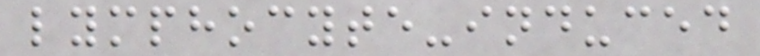lymphocyte-induced
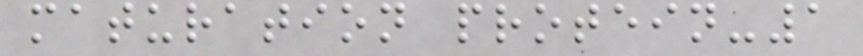maturation protein-1
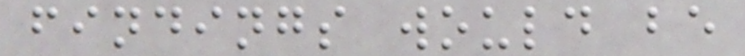findings would be
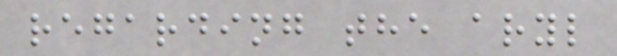regarding the aryl
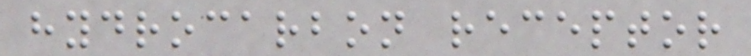hydrocarbon receptor
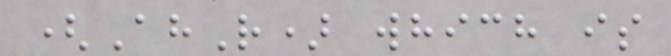(AhR) which is
